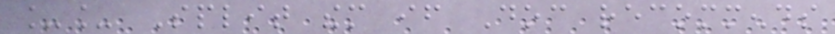__ Split them if Doc recommends
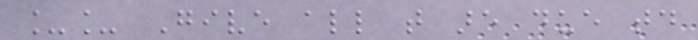__ Give all that are due today
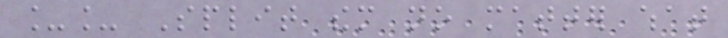__ Split them no matter what
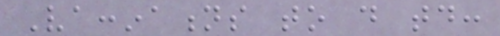Vaccinations to do today:
